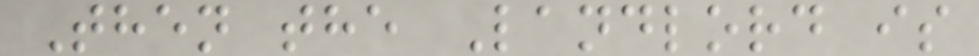Then the Landlord is
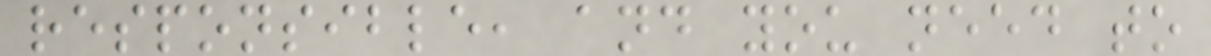responsible, and you need to
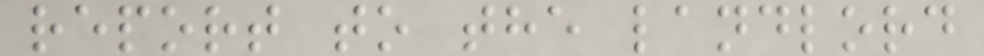report to the landlord
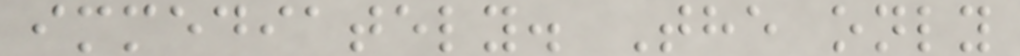immediately. The only
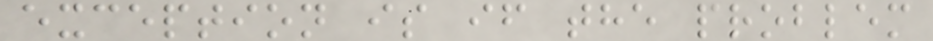exception is if the problem
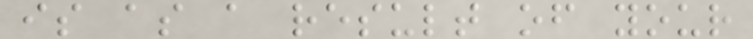is as a result of your
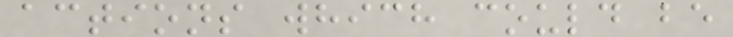actions which could be
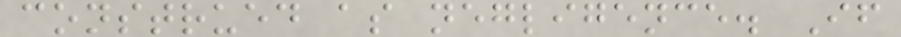construed as negligence. If
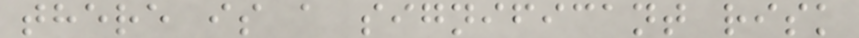there is a significant risk
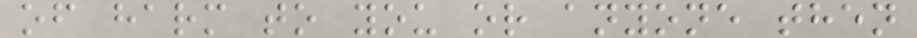of harm to you or anyone then
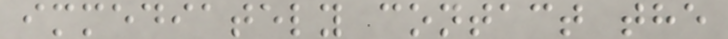immediately contact the
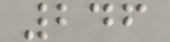246
